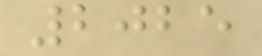2025
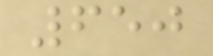650
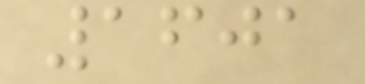1601
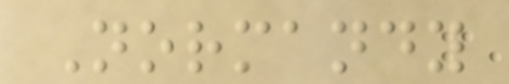Normandy
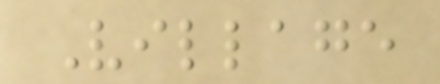Village
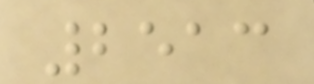2513
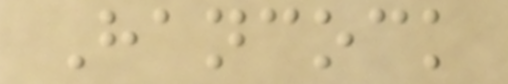Hancock
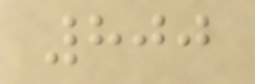800
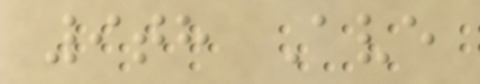9th Ave
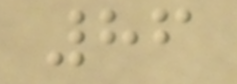86
